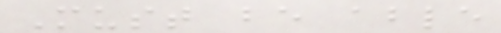Must be able
